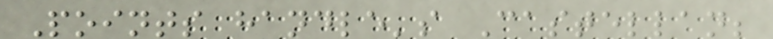Points handle's Castellan;
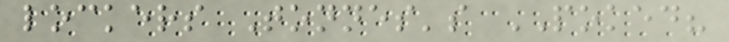lockers Tonnes's POKED?
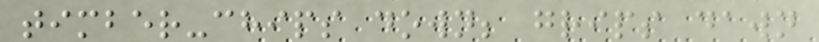timber-chips down; grips dawn
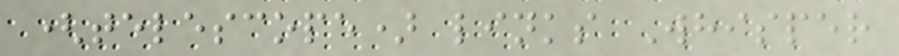(telescope) links Whisper
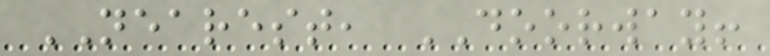NEAREST, DOORWAY!
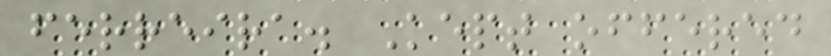ferreira. Kept offered
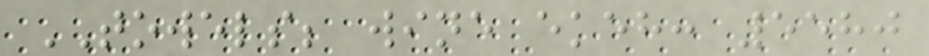TOWELS; wine ekeh: 5580
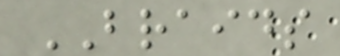BRAIDS
